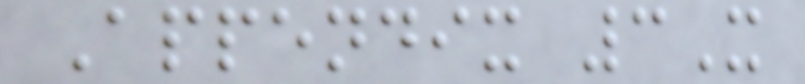Appendix 3X
